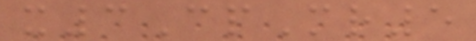x3CpMr5
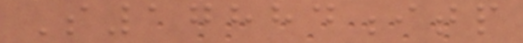S17884itp
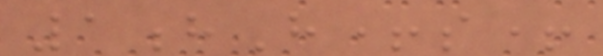1hH+s+
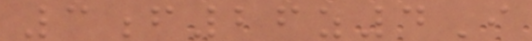3f26z4I
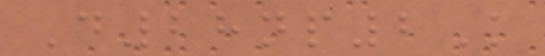D28np2K
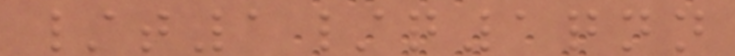/t1/q1qnn
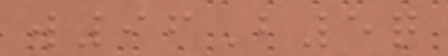w96B5q
